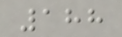188
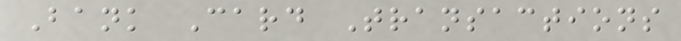Bank Card Transactions
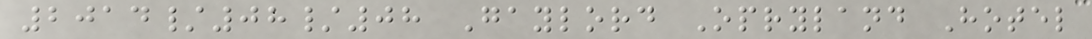2014/08/08 Gaylord Opryland Hotel
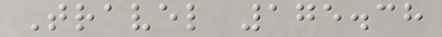Travel 175.38
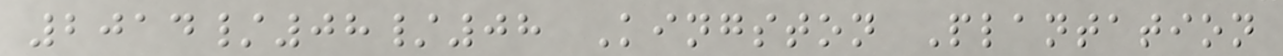2014/08/08 Kingston Plantation
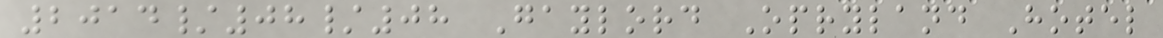2014/08/08 Gaylord Opryland Hotel
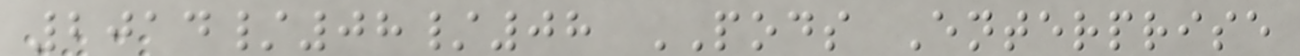2014/08/08 PODS Enterprise
